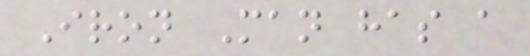Iron Man has a
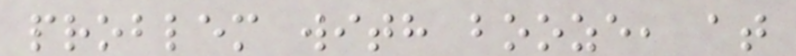problem with booze, at
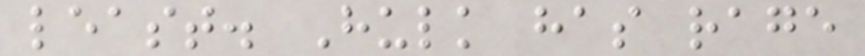least. Hulk has rage
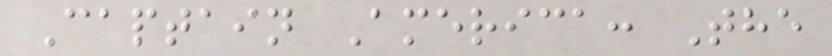Captain America: The
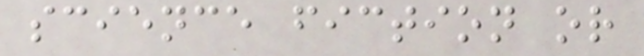science fiction or
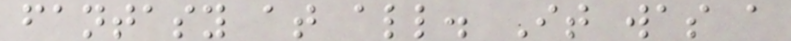fantasy at all. It was a
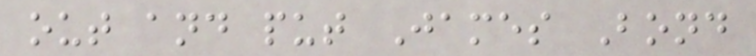out and put James Bond
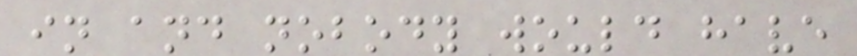in and nobody would have
